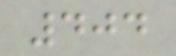404
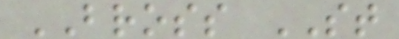BROSS ST
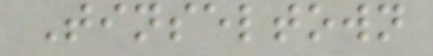Tinseltown
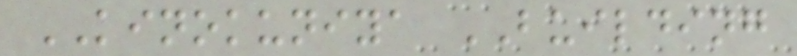KINOKUNIYA BUILDING
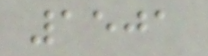1501
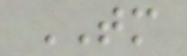TM
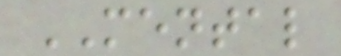MENTAL
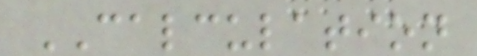CALCULATION
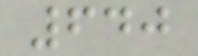640
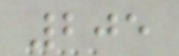205
